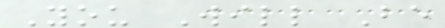You Will Be
